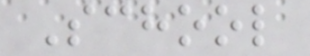School
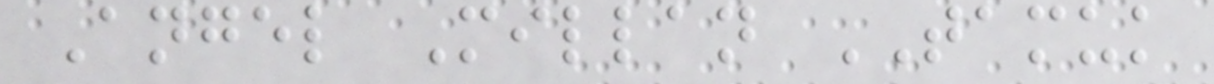Angel Millan TAMUK
